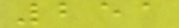251
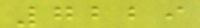7229
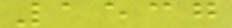1537
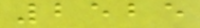2525
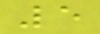5
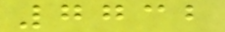7732
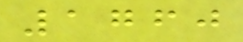1760
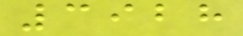3928
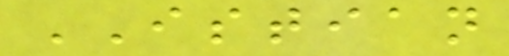ISTIAN
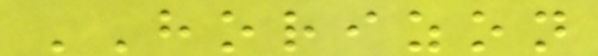HORIZON
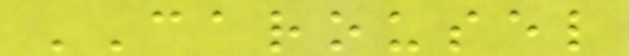CAROUSEL
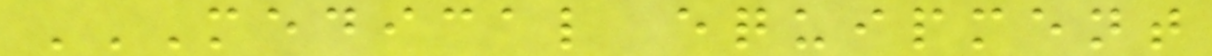MEDICAL EQUIPMENT
